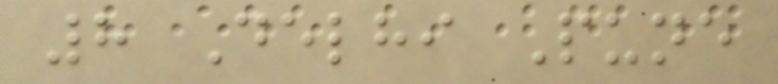8 Delhi Pune
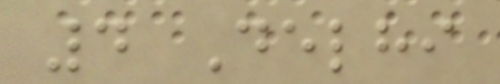4 Delhi
